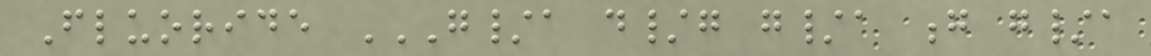Fluoride G/A D/G G/A G G/A
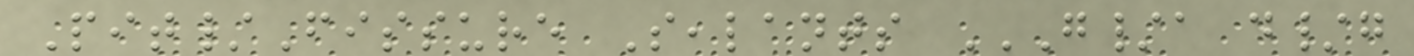Pit/Fissure Sealants G/A D/G
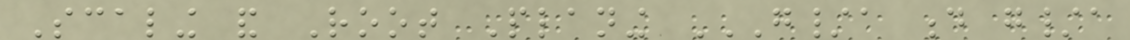Scaling and Root Planing G/A D G/A
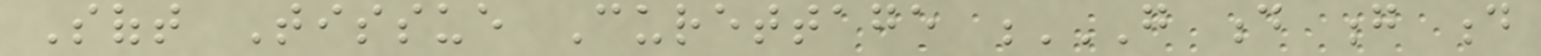Soft Tissue Curettage G D G D
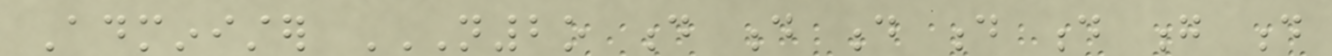Administer N2O D D D D D G D
